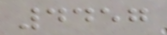4457
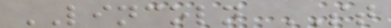LINCOLN ST
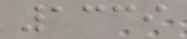1339
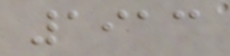1913
